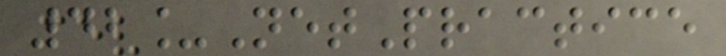42_NetPractice
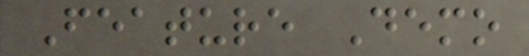Feature Demo
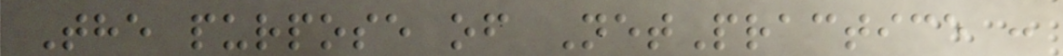The purpose of NetPractice :
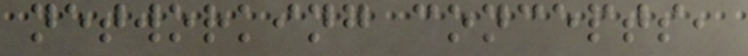networking concepts,
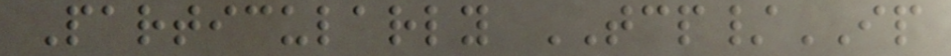Particularly TCP/IP
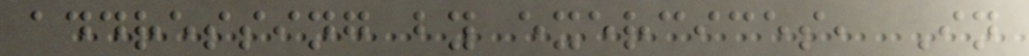addressing by exercices, In
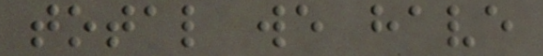total we have
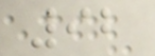92
